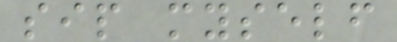sip myself
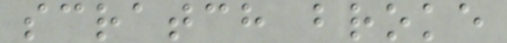scratch broke
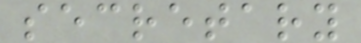secretary
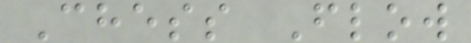Chess Flow
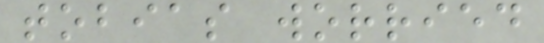tobias worried
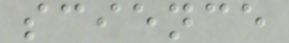science
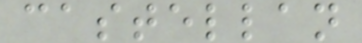castellan
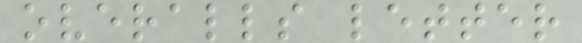overalls letter
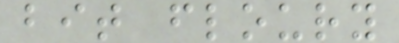bit floury
